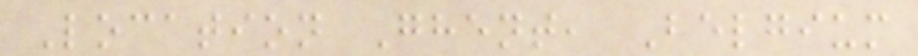Location Ghent, Belgium
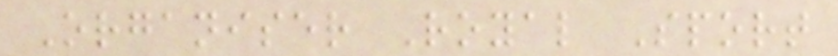Organiser Royal Sport
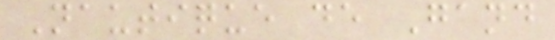Nautique de Gand
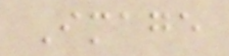Image
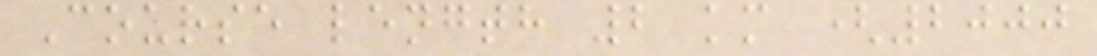Course length 2 km (2000
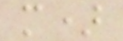m)
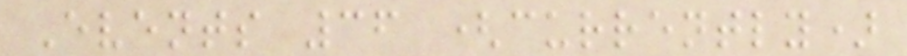Events 36 (currently)
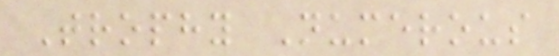Trophy Numerous
